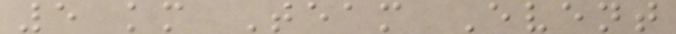5 km Team Event
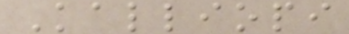Kalliopi
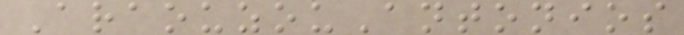AraouzouAntonios
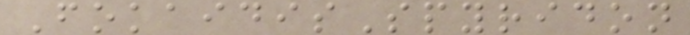FokaidisSpyridon
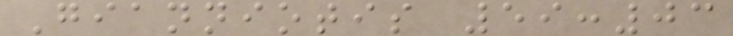Gianniotis 59:03
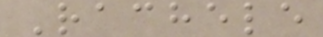Rachele
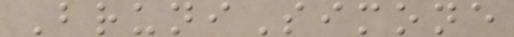BruniSimone
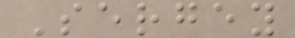Sergey
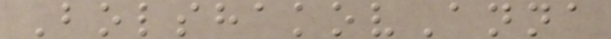BolshakovAnna
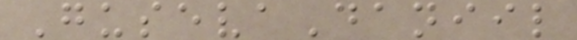GusevaDaniil
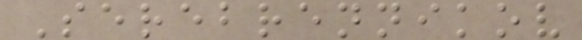Serebrennikov
